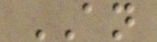AN
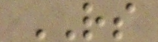RS
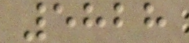5828
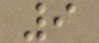9
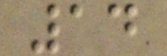14
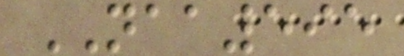NAA595
